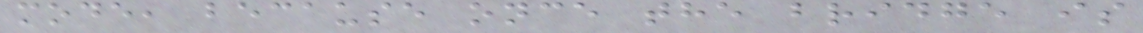mode, because once the bridge is
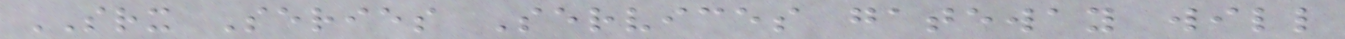SRX Series Services gateway will
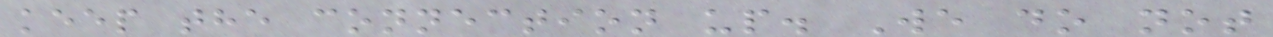keep the connection up. We do not
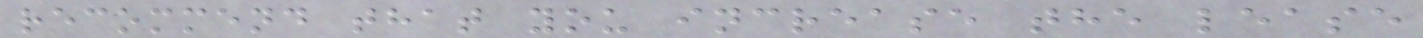recommend that you increase the lease
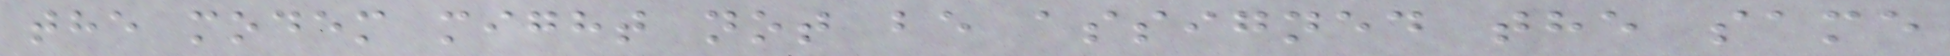the modem might not be assigned the same
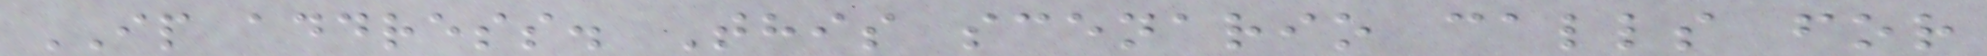IP address. This scenario calls for
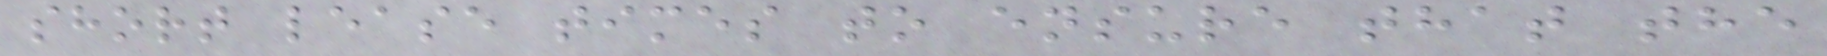short lease times to ensure that the
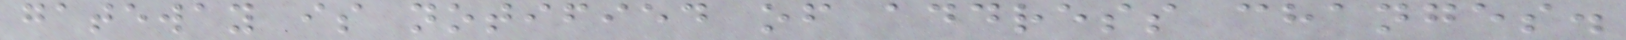gateway is notified of address changes.
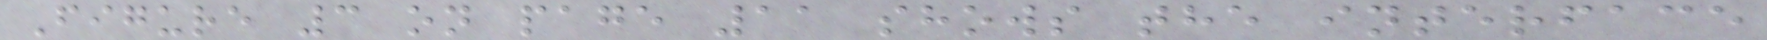Figure 3 on page 11 shows the interface
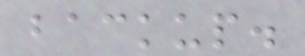backup.
